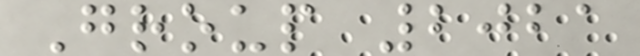Group 2021
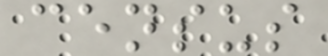census
